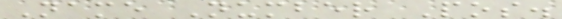Name Number Pos.
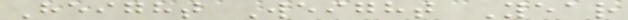Height Weight Year
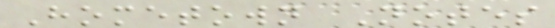Hometown Notes
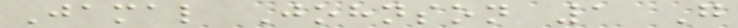Jamal Johnson 1 G
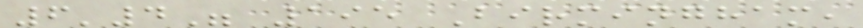6'4" 195 Birmingham,
